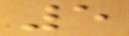5
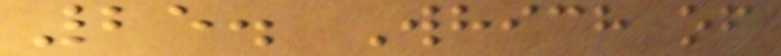25. Which of
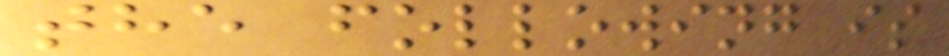the following is
